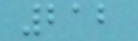212
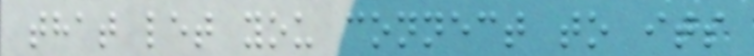that let you connect to its
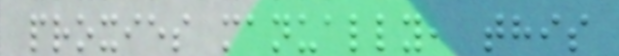proxies manually, this
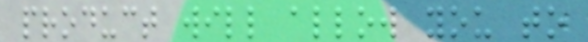product will allow you to
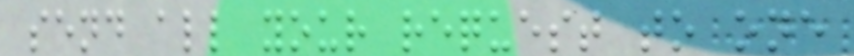send all your request to one
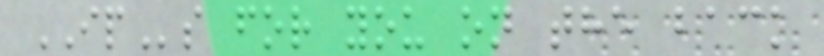IPs for you on the back
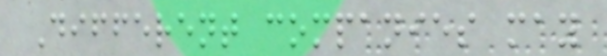Different companies may
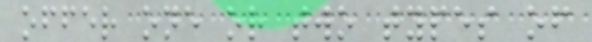offer one or two types of
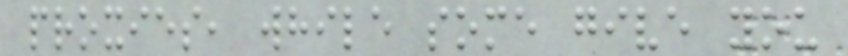proxies, while some give you
